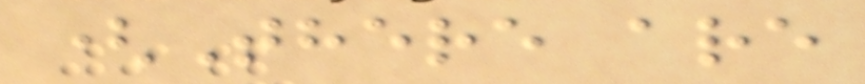(There are
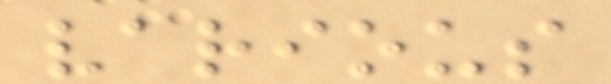various
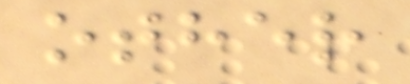other
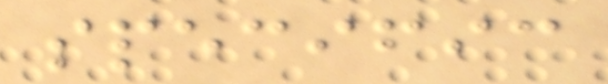specific
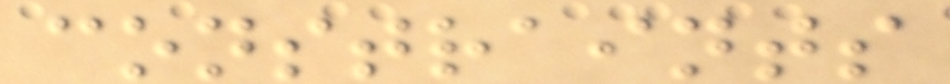constraints
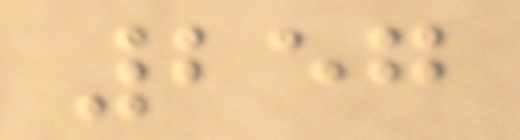257
